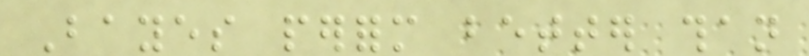Bayes perform better than
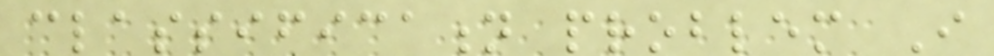classification problem I
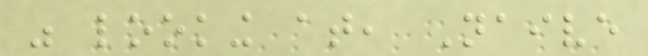was looking at, Naive
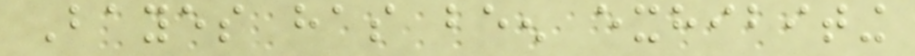Bayes has been exhibiting
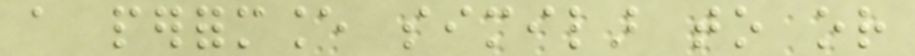a performance similar to or
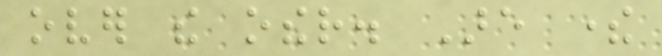over the other. Are there
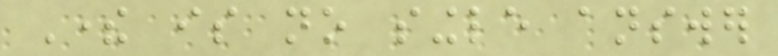There is no single answer
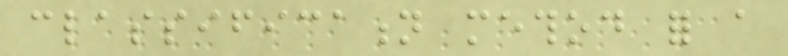classification method for a
